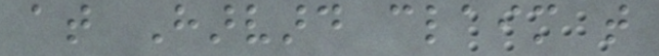at Harvard claim that
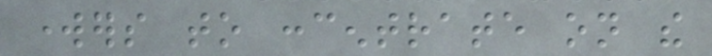workers to concentrate on the
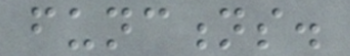functions.
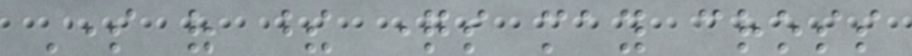Some of these questions may cross
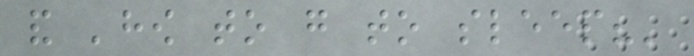and 'how to go to sleep?'
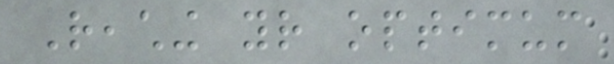Reaching your optimum
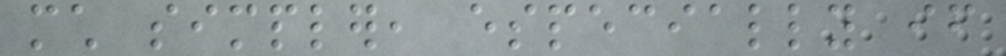much simpler, especially if
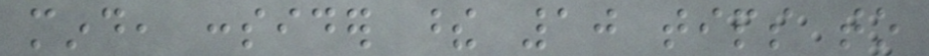mind, consider these 10 tips to
